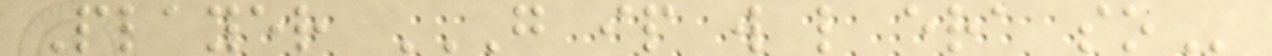Player G IP W L ERA SO
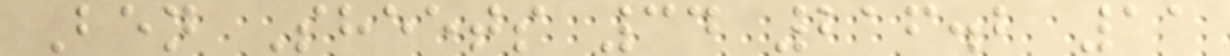Ben Sheets 34 216.2 11
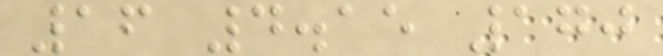16 4.15 170
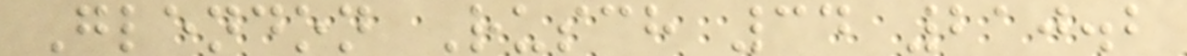Glendon Rusch 34 210.2
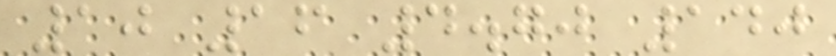10 16 4.70 140
